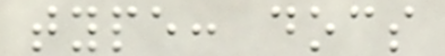type: docs
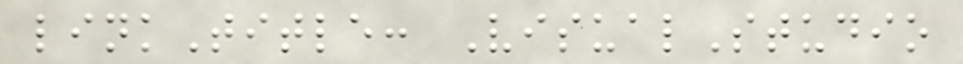linkTitle: VisualStudio
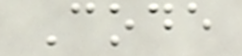Code
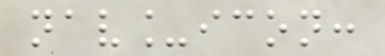nav_icon:
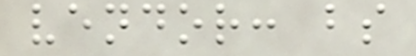vendor: bs
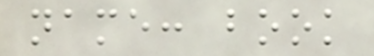name: book
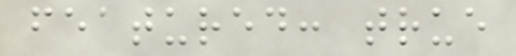featured: true
